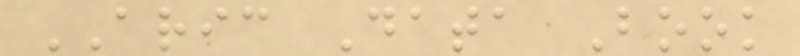ARIC Data Book
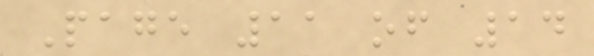Page 11 of 14
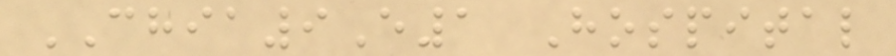CHIA9E1 Hospital
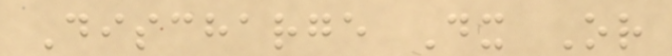Discharge Dx Or
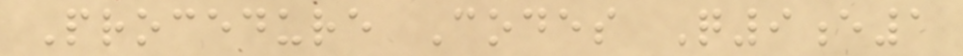Procedure Codes Q9e1
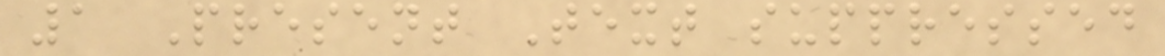1 Present Text suppressed
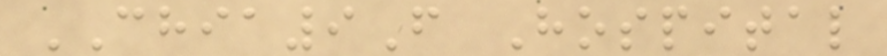CHIA9F Hospital
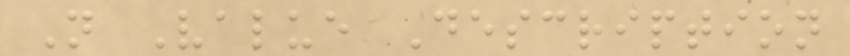N Value Description
